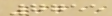7755
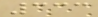333
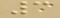3
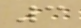3
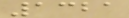1321
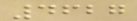4627
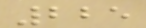225
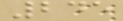245
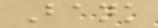Bank
